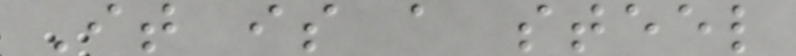It is a steel
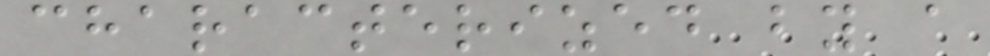characterized by a
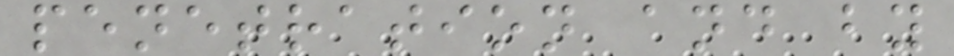penetration and by
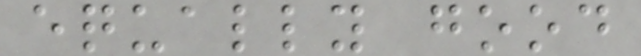equally good
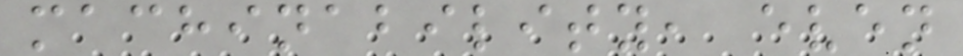machinability, even
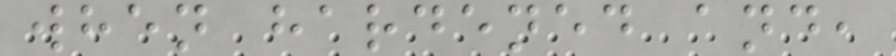when hardened and,
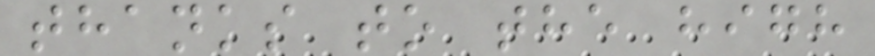thanks to the high
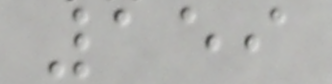159
